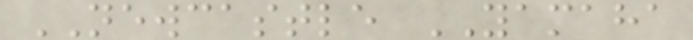NEWCASTLE YAMAHA
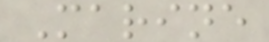Marine
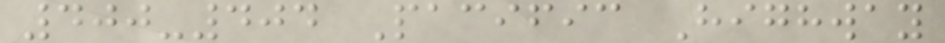400-404 Pacific Highway
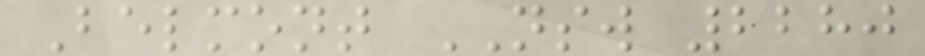Belmont NSW 2280
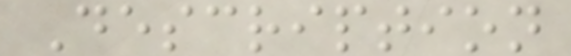Description
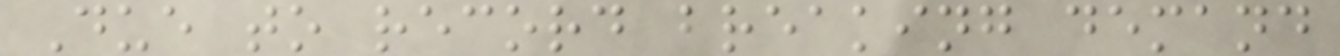Due to record breaking demand
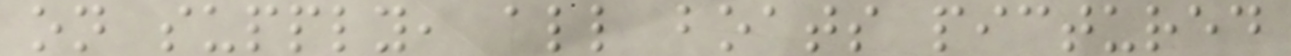on supply, all boats pictured
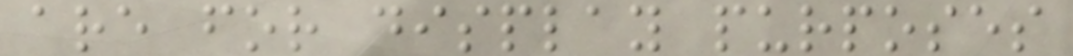are for display purposes
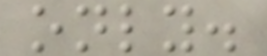only.
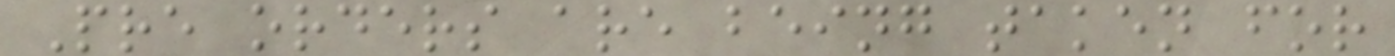Pre orders are being taken for
